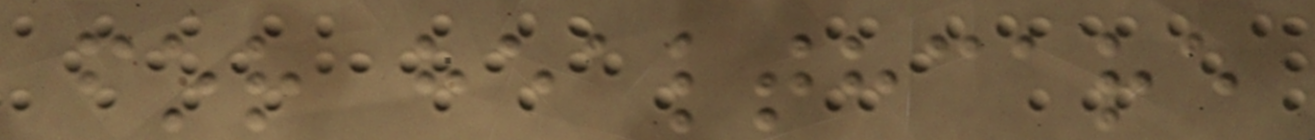for healthcare
